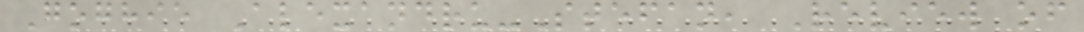Goghie Alexandru-Stefan, Review of
